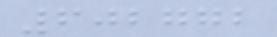602772
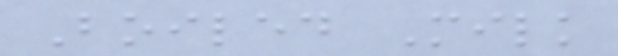Boiled Milk
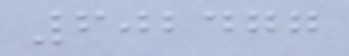602477
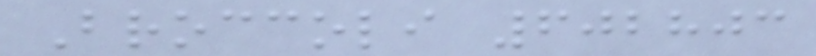Broccoli 602803
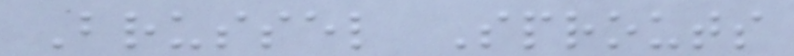Brussel Sprouts
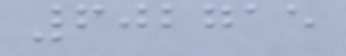602715
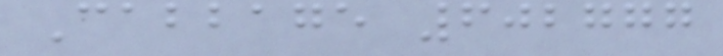Cabbage 602777
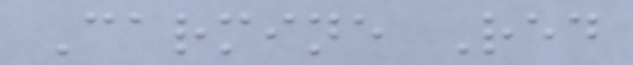Carmine Red
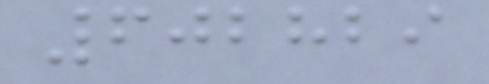602829
